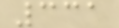331
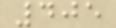405
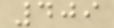409
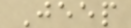Jeep
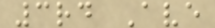3rd Ave
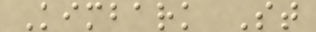Kimbark St
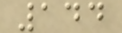144
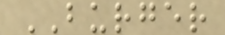BURGER
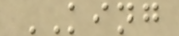KING
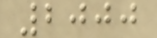2000
